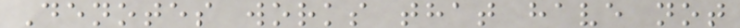Denotes works that have not
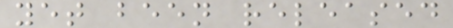yet been released
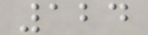124
